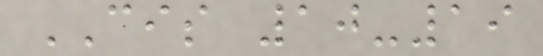CIS 10-19
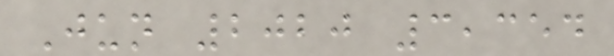Jun 2020 3,354
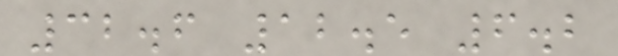32.6 12.5 6.2
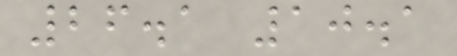26.1 10.1
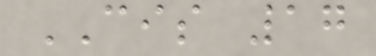CIS 17
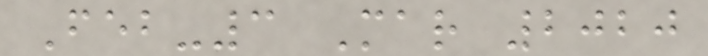Feb-3 Mar 2020
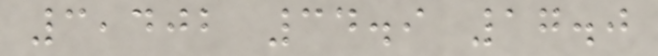3,402 34.9 17.0
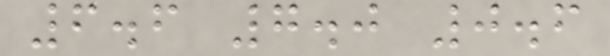6.6 7.0 0.6
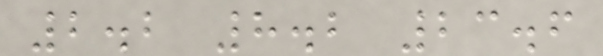2.2 8.2 23.6
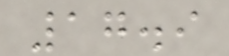17.9
